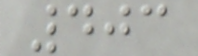403
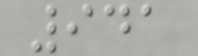941
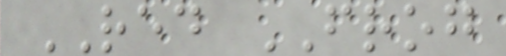RED FROG
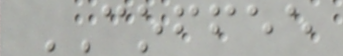COFFEE
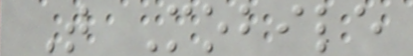T Mobile
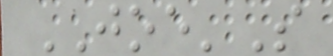JOE'S
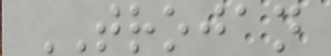TROJAN
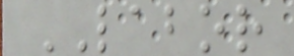LABOR
